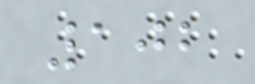102
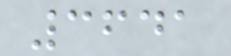3641
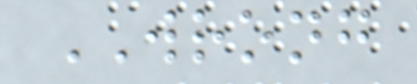WRONG
